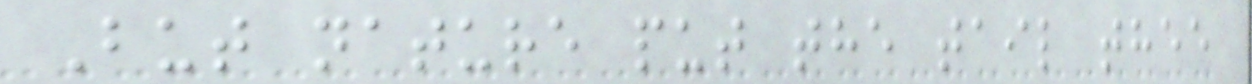But nature put the tail thee
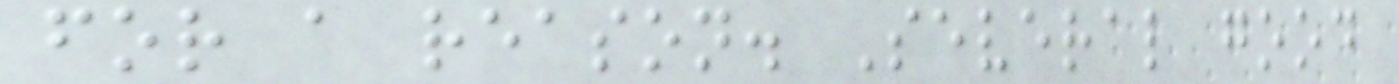for a reason. Several good
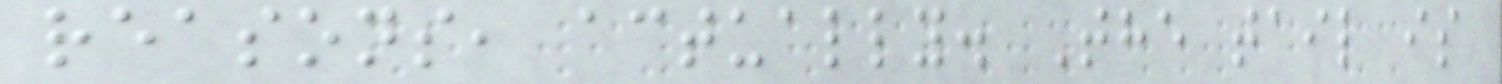reasons, actually. The tail is
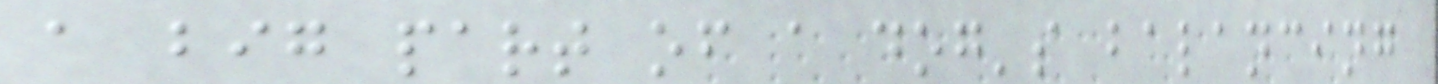a big part of a dog's balancing
